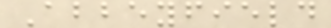Abbeyfield
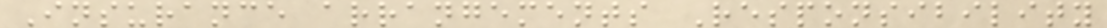Insurance arrangements Responsibility
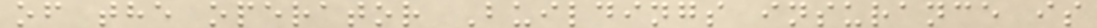of the operator Buildings insurance is
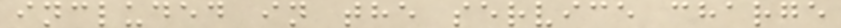included in the service charge
